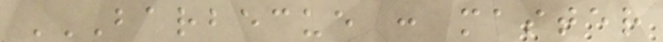BARBECUE : MASTER
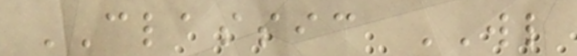CLASSIC WL
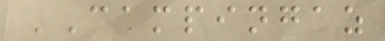CAMPINGAZ
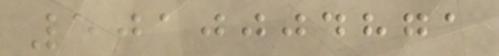5010004871
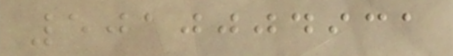5010004931
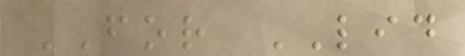FOR LID
